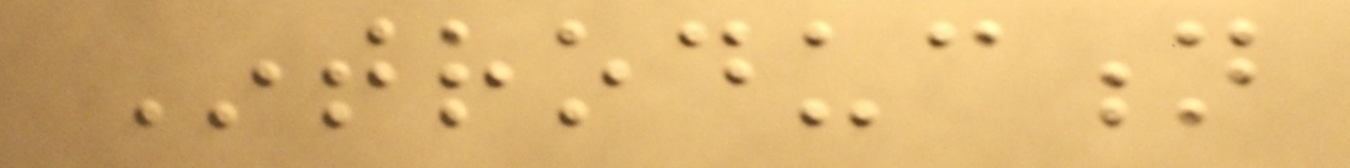Introduction
